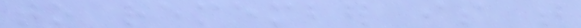to remember is that
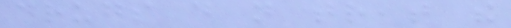drugs do not treat the
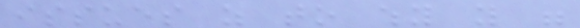issues as to why you were
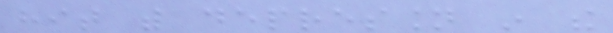hit with depression in the
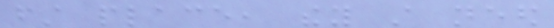first place, they still need
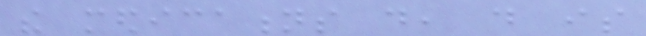the medications do, do is
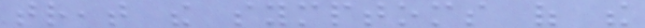treat the symptoms of the
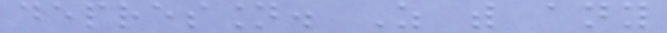depression. As with any
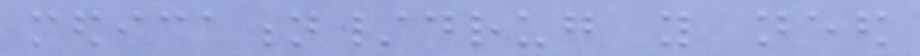medication/drug you need
